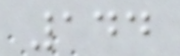144
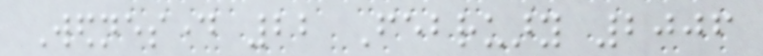Wednesday 22 February 2006
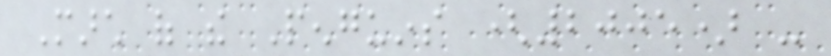March of the Penguins (2005) -
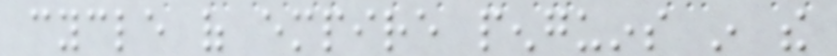cycle of empire penguins in the
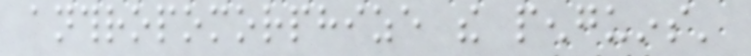anthropomorphize the penguins'
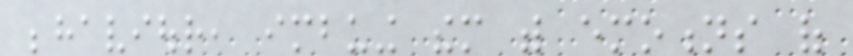behaviour, imbuing them with emotions of
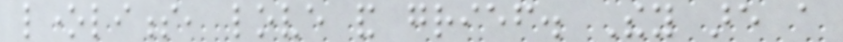loneliness, love and grief. They are a
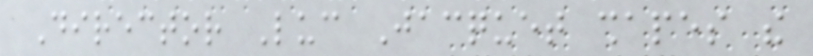Director Luc Jacquet shapes the
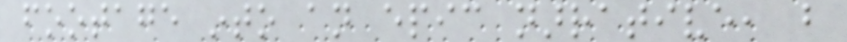footage into an epic narrative, but
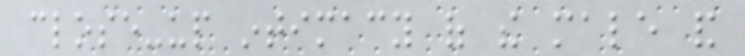close-up intimacy of the male and
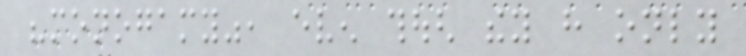"monogamy", even though they have only
